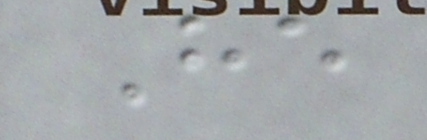He
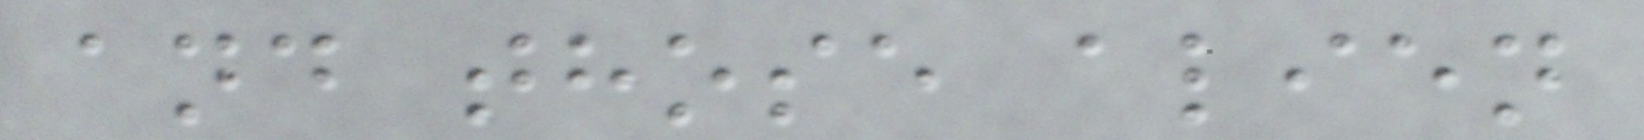and those alien
